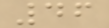46
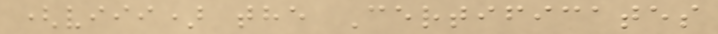(viii) the Certificates
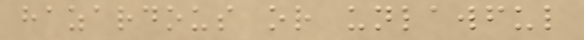hazardous or unlawful
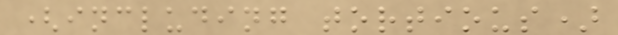(including tortious)
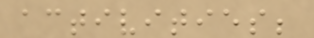activities;
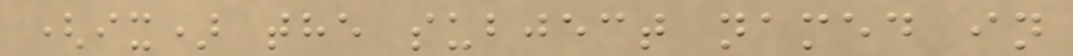(ix) the subject named in
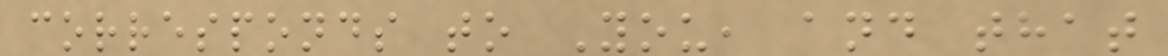corresponds to You, and that
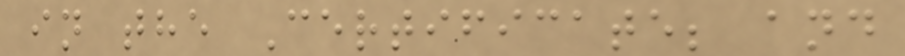in the Certificate; and
